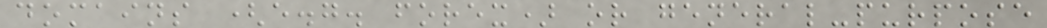domains (e.g. forex) or general-purpose
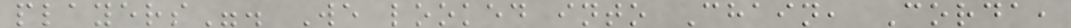players". We looked into Chain, Corda,
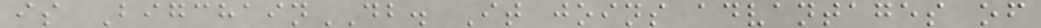is BigchainDB. It joins advantages of
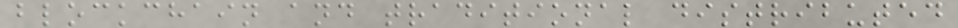blockchain and traditional distributed
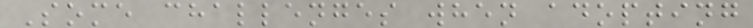Some challenges when adopting
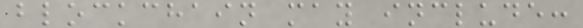blockchain may include:
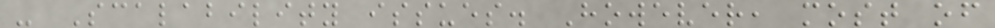- Scalability issues. However, most of
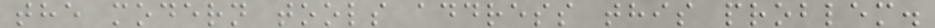the modern tools address this problem.
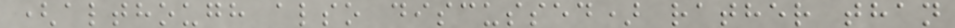(although also discussed) rather than
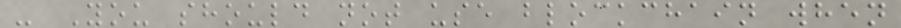- You should not use blockchain when
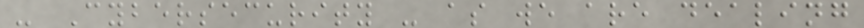- Cybersecurity - as we are dealing
